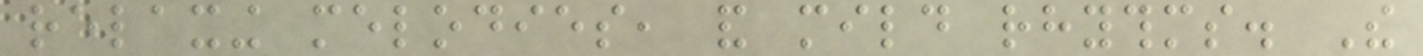relaxing melodies, and mild rhythms. The
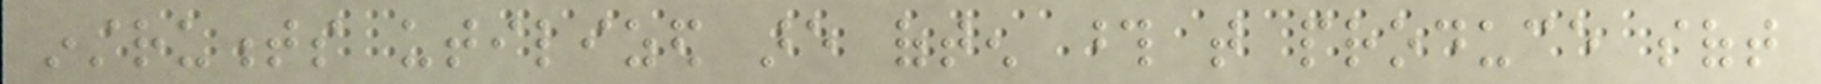instruments utilized are often those that produce soft
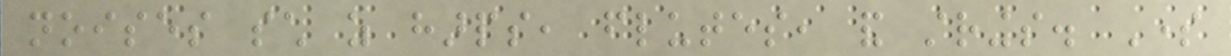noises such as harps, flutes, and strings. Some
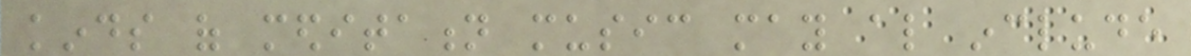kinds of meditation music may also include
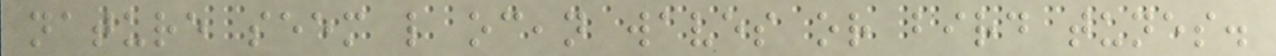nature seem like ocean waves or bird tunes.
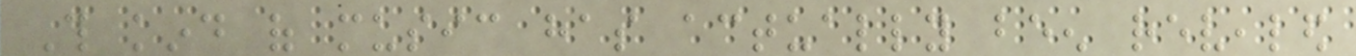This kind of music has actually been revealed
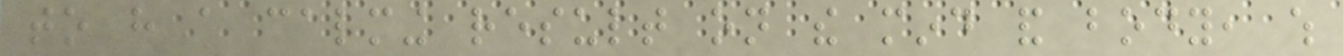to have a calming result on the mind and body, which
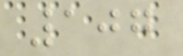107
